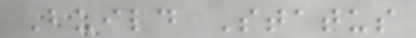Build Status
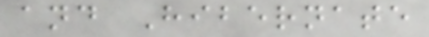and Hibernate
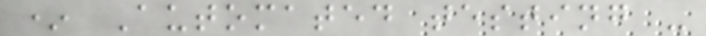* Automated testing -
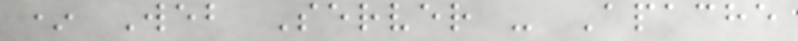* Web Server - Apache
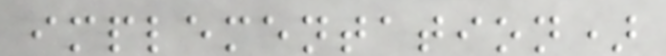implementation)
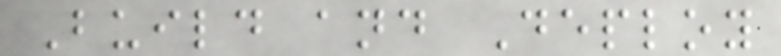Build and Deploy
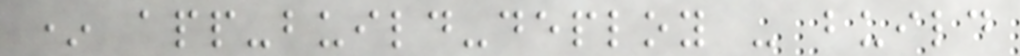* app-build-deploy - build
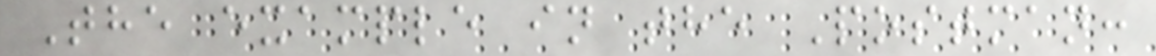The example in the Postman:
